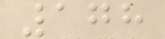178
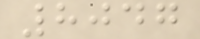8047
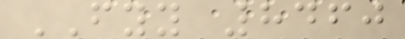FYY 8460
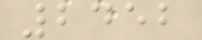2452
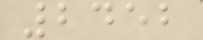2452
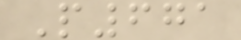P671
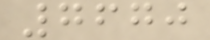7670
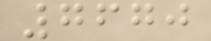7670
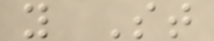y St
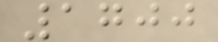1700
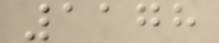1178
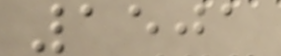1501
